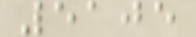5105
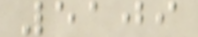5109
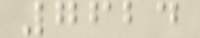7624
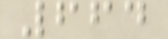664
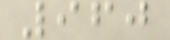960
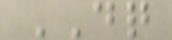DQ
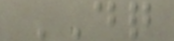DQ
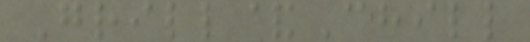Grill&Chill
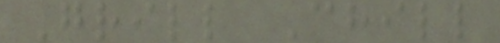Grill Chill
